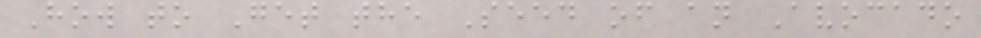How to Get the Seed of an Avocado
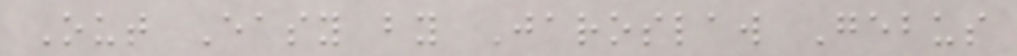Out Easy by Jaroslaw Gebus
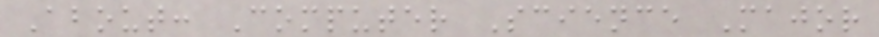About: Computer Science Major
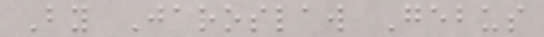By Jaroslaw Gebus
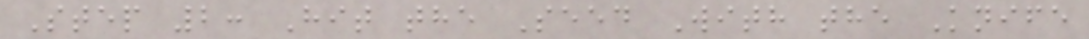Step 2: Hit the Seed With the Knife
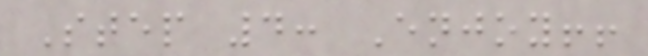Step 4: Enjoy!!
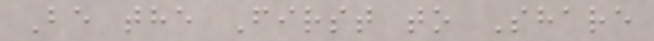Be the First to Share
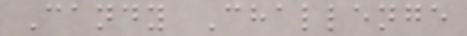Candy Challenge
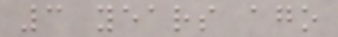3 years ago
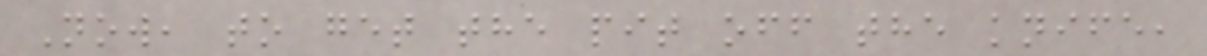Now, to get the pit off the knife,
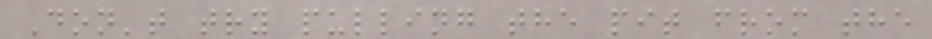Don't try pulling the pit from the
